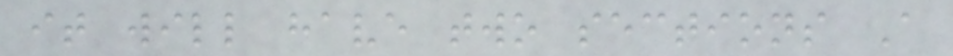it will have two sections A
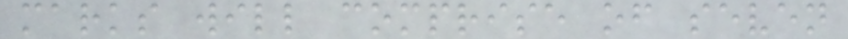marks will comprise of seven
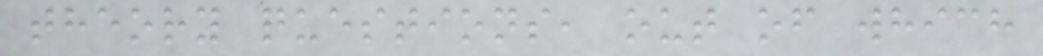theory questions, out of which
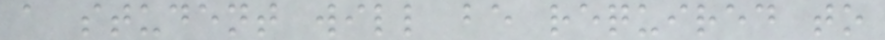a student will be required to
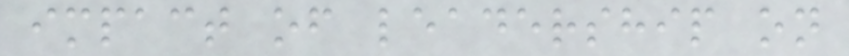impact of leadership on
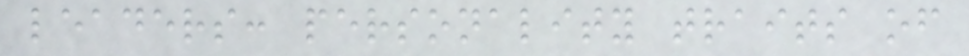leaders: personality traits of
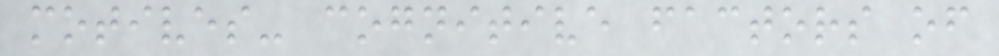motives- cognitive factors of
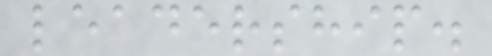leadership.
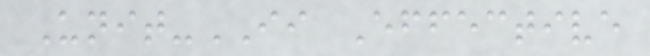Unit-II Effective
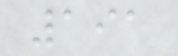191
